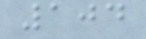104
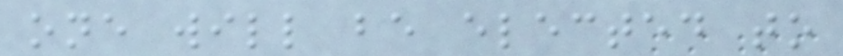one will be elected to
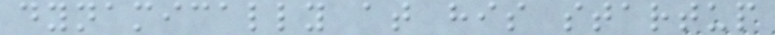dynamically at his startup
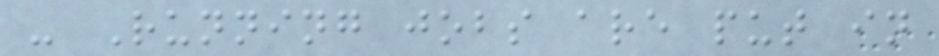- Running jobs are put in
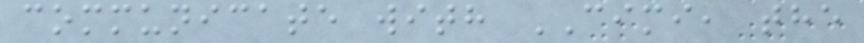communicate with CIMI, the
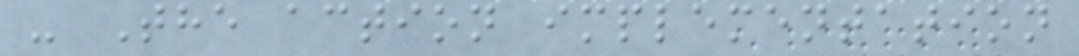- The action implementation
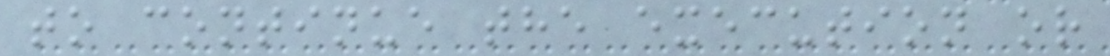to continue the execution or
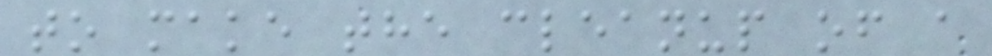to make the cleanup of a
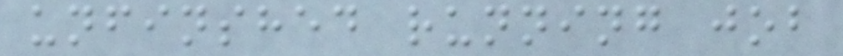unfinshed running job
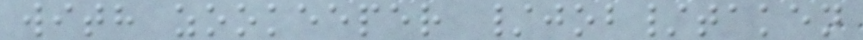with zookeeper /job/taken
